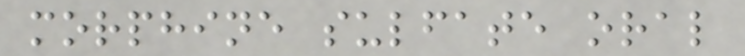morphine sulfate oral
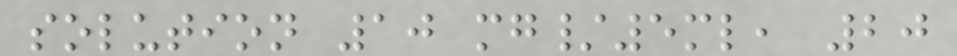solution 10 mg/5ml, 20
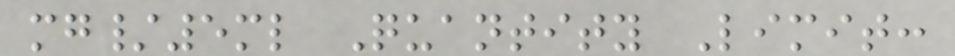mg/5ml Quantity Limit:
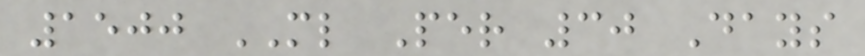1500 ML Per 30 Days
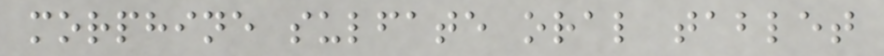morphine sulfate oral tablet
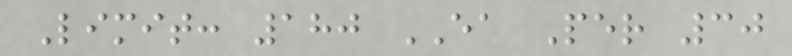Limit: 180 EA Per 30
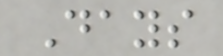Days
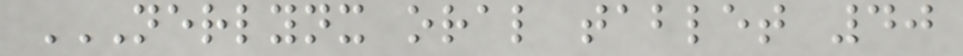NERLYNX ORAL TABLET 40
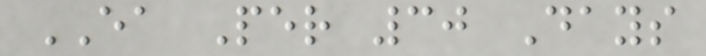EA Per 30 Days
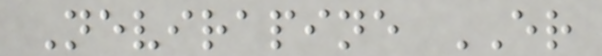Nevirapine ER
